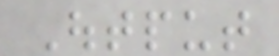Output
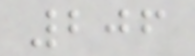206
